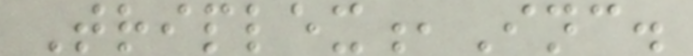Triplex,Inc.
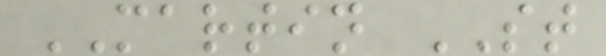MARTIN ST
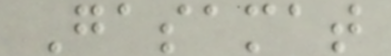Gasamat
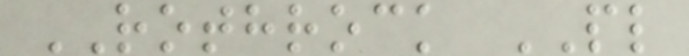ROTHROCK PL
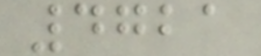4721
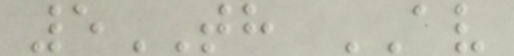5TH AV
